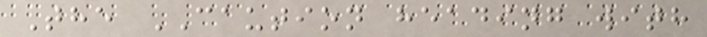The CAUTION heading with
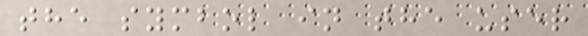the symbol in the user
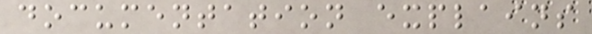documentation explains
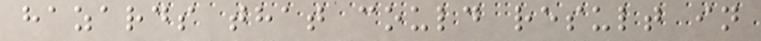hazards that could result in
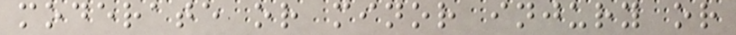moderate or minor injury or
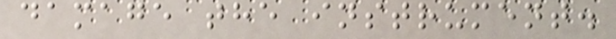damage the instrument.
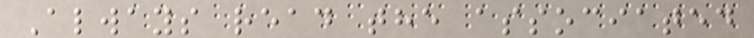Always read the associated
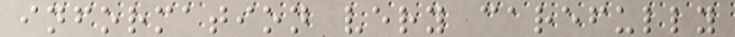information very carefully
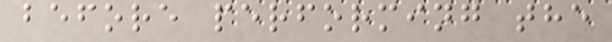before performing the
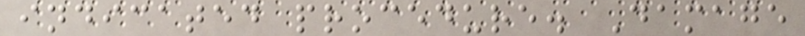indicated procedure. Damage
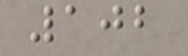102
